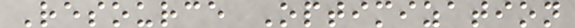Resource Optimization
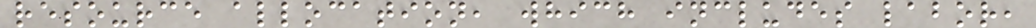resource allocation, which includes labor,
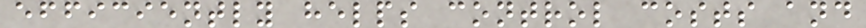efficiently helps control costs and
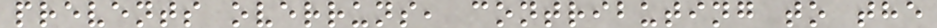prevents overruns, contributing to the
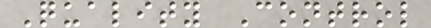Quality Control
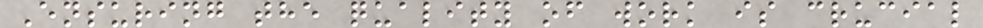Ensuring the quality of work is crucial
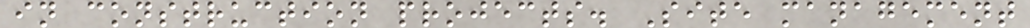in construction projects. Site management
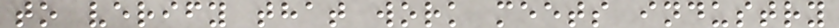to verify that work meets industry
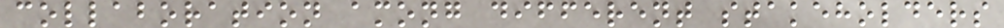collaboration among different stakeholders
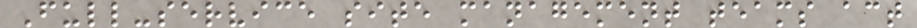Full-service site management teams act
